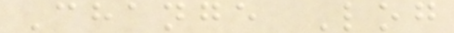Change Log
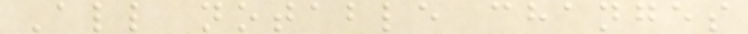All notable changes
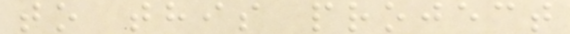to this project
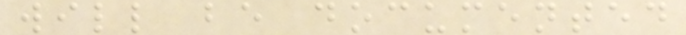will be documented
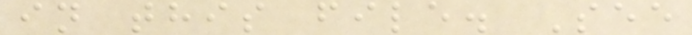in this file. See
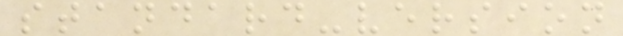standard-version
